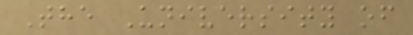The University of
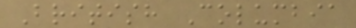British Columbia
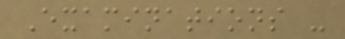Examinations -
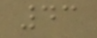43
